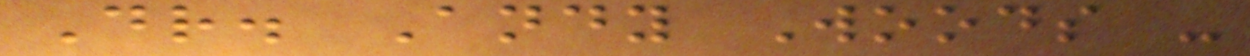Dr. Andy Woods -
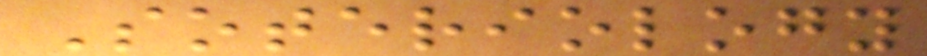Soteriology
